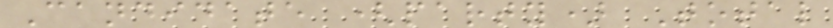Candidate (party) Total
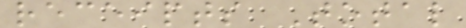receipts Total
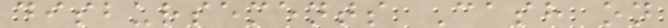disbursements Cash on
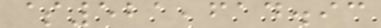$521,614.93
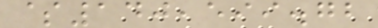$140,599.72
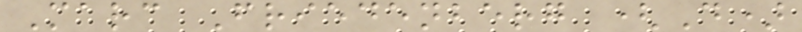Marc Friedenberg (D)
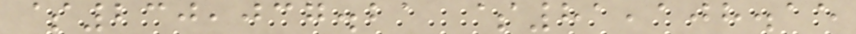$230,037.21 $81,108.15
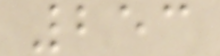253
